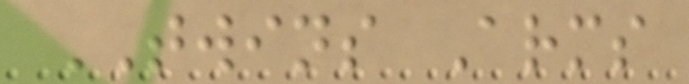TWINS Arms
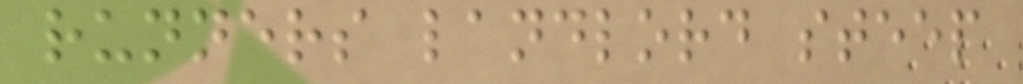runners landlord steep
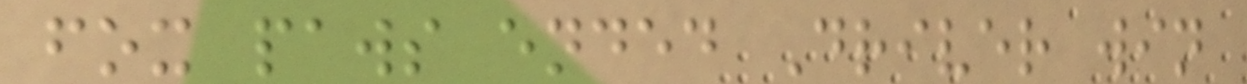fox paws ended Driver win
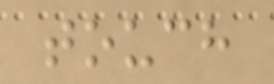touch
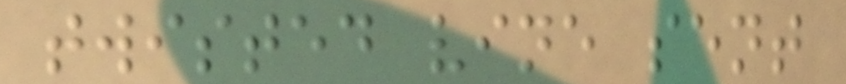twisted vine sent
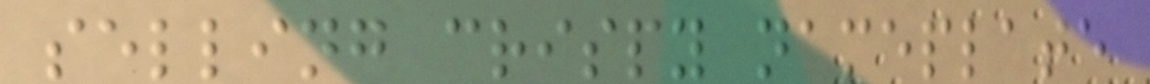selling crispy nameplate
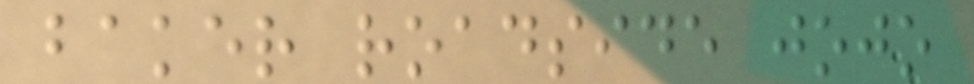baker roadside jojo
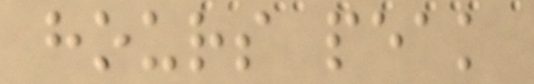hours peak
